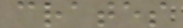crates
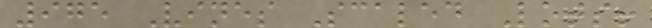975 Vines Scaled Lots!
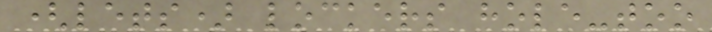(lets) lockers hole-too
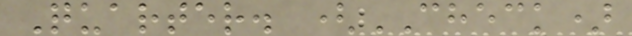Quarter. (CHECK)
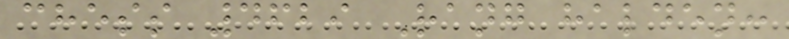chess 4629 Rang halden:
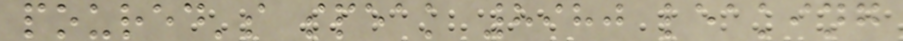poured's speak 8980 leaking
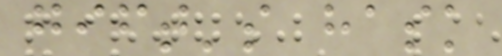gift's hask
